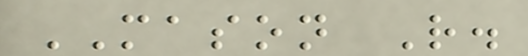MASON R.
